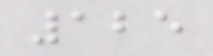125
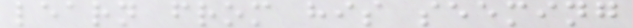learn from his seeming
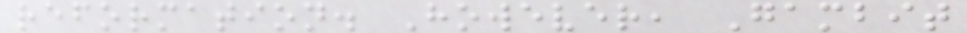reformation. However, Gambit
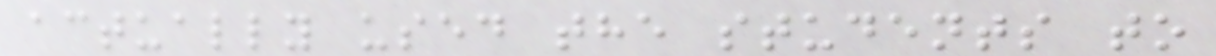actually used the students to
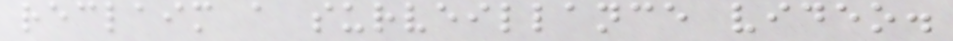reclaim a surveillance video.
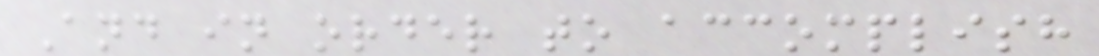And in order to accomplish
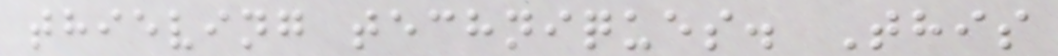thieving techniques. This
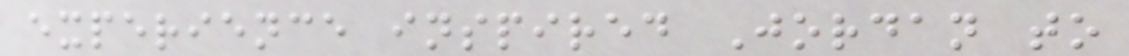experience inspired Jordan to
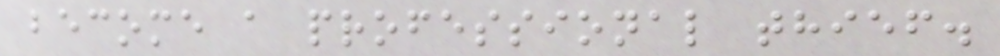become a professional thief.
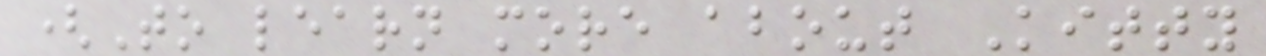(To learn more about Kitty
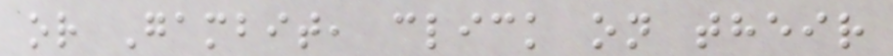or Gambit, click on their
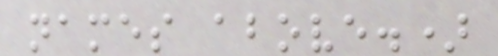names above.)
